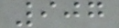907
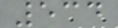534
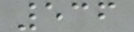536
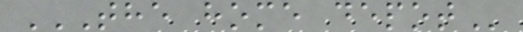THE HOME DEPOT
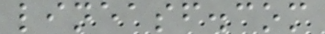lineasf.com
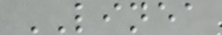LINEA
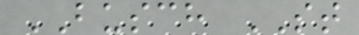BUSCH ST
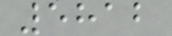5812
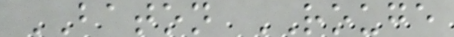BATON ROUGE
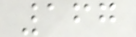167
